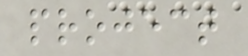project
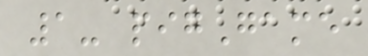1- pigGame
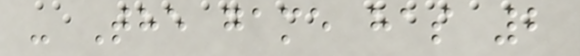- The game has 2
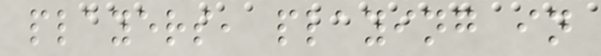players, playing in
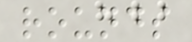rounds
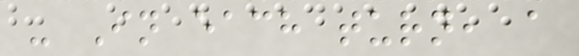- In each turn, a
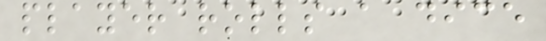player rolls a dice
